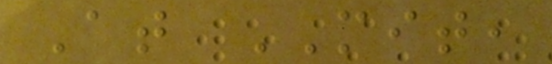At MIT,
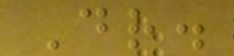Dr.
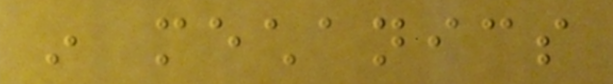in mechanics
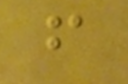from
